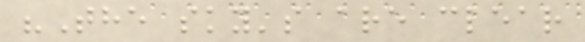"The sky's are clear
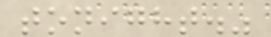tonight."
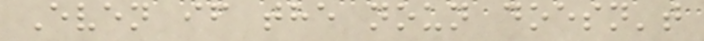Even if the noun doesn't
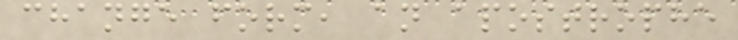change form, an apostrophe
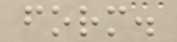form.
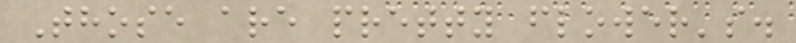Those are pretty flower's.
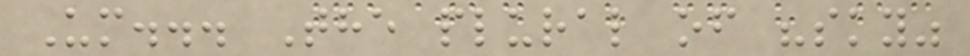Um... The plural of "sky"
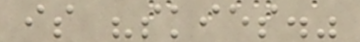is "skies."
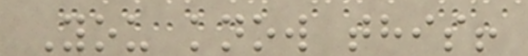You know this!
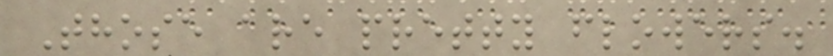Those are pretty flowers.
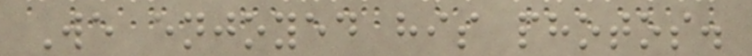We enjoyed his photos.
